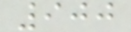900
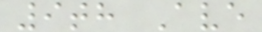9th Ave
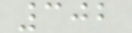302
